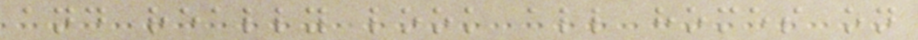and really look all homes on
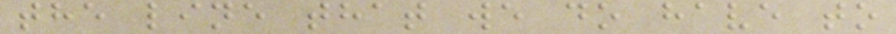the line that we do have to
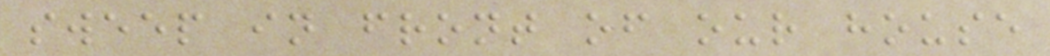sweep in front of our house
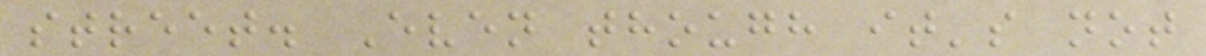street. Even though it's not
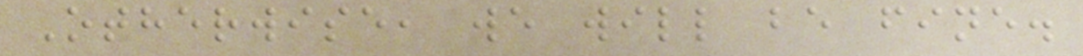Otherwise, we will be fine.
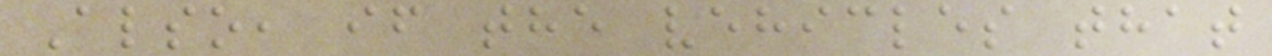Also, if the vehicles that
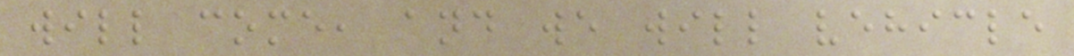will come, and we will vehicle
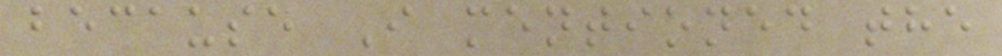because I mentioned the
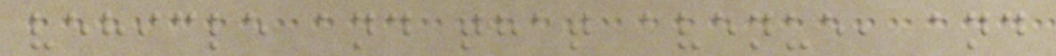vehicle and that avenue, and
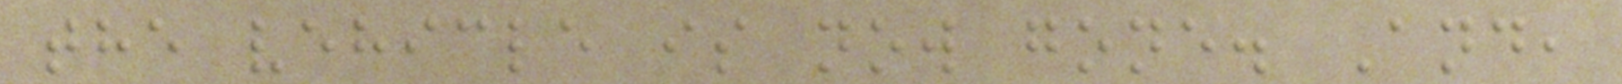the vehicle is now gone. And,
